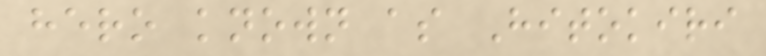hero known as Hitokiri
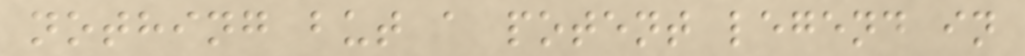nothing but a potent legend in
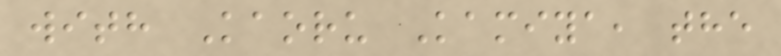with Kaoru Kamiya, the
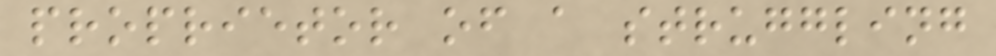proprietor of a struggling
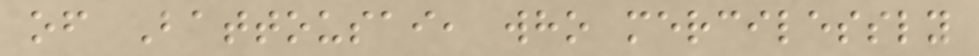of Battousai, who mercilessly
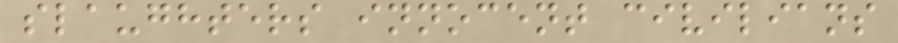slaughters innocent civilians
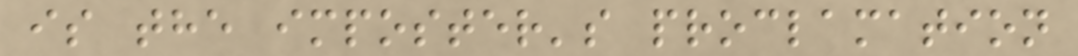is the imposter's proclamation
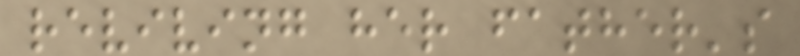reviving her father's
